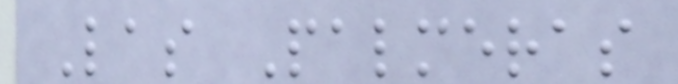Las Palmeras
